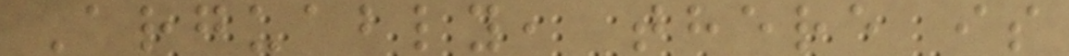Arguably, there is
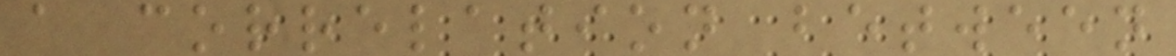a correlation between
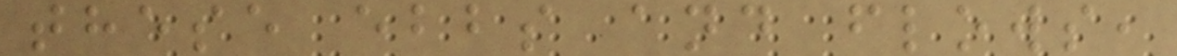these ebbs and flows,
